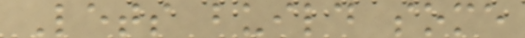Lets build some
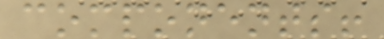components!
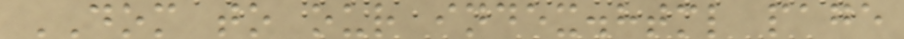DOM to our index.html page
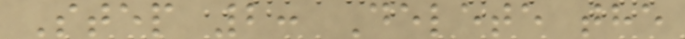Step 2: Delete the
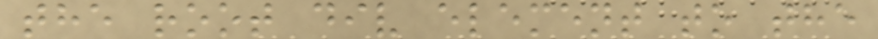the root div element to the
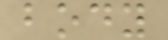body
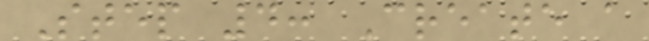Step 4: Create a
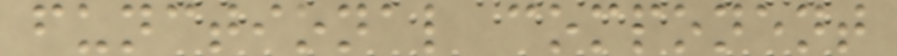functional component
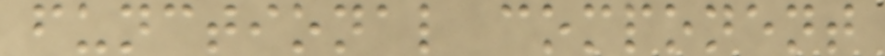functional component
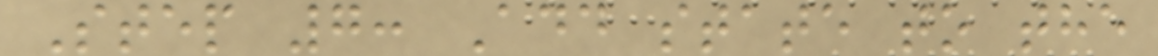Step 7: Add state to the
